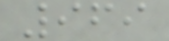969
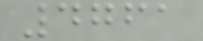4761
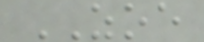ZOE
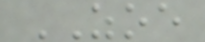ZOE
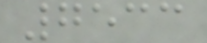7533
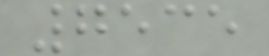7535
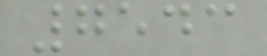7543
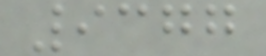9377
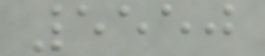5550
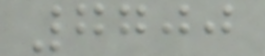7700
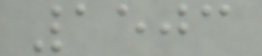1503
